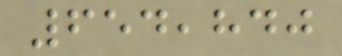654,840
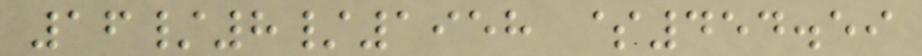16/8/1958 $454.59
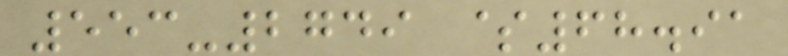553-2749 $68.91
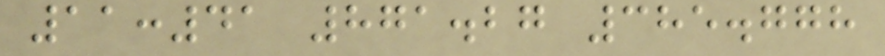11:41 871.27 385.778
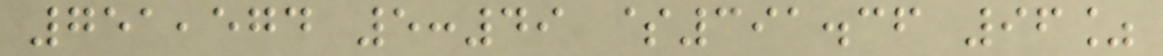751,574 5:49 $391.36 96%
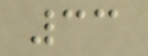33
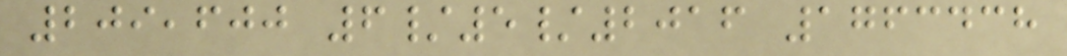209,600 6/5/2016 1763438
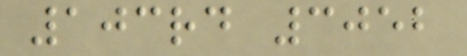103rd 3052
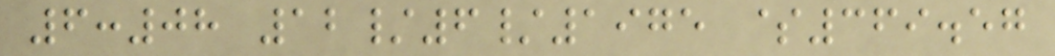6:08 12/6/1975 $369.57
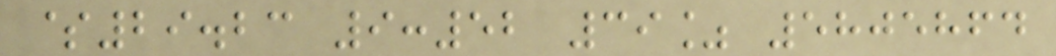$29.23 9:52 39% 5805864
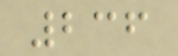236
